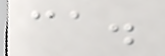ca.
